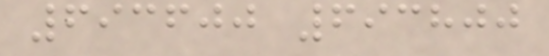693600 693800
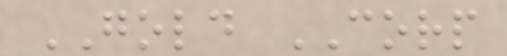GOLD CORP
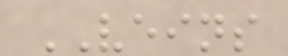VEINS
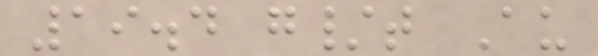19.4 g/t Au
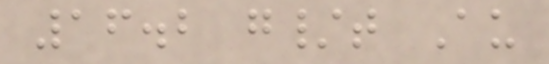16.2 g/t Au
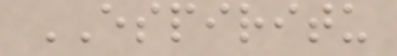ESPIRITU
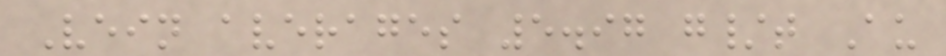Vein averages 5.97 g/t Au
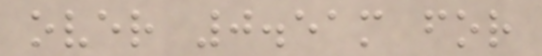over 0.51m for
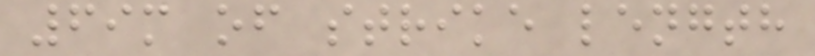69m of strike length
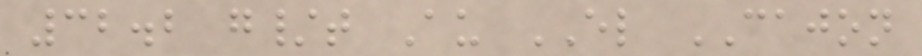32.2 g/t Au EL CAJON
